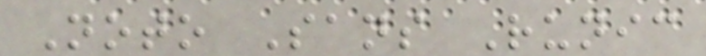Noto Sans Runic
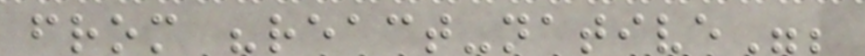from "react-native";
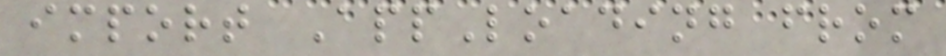import AppLoading from
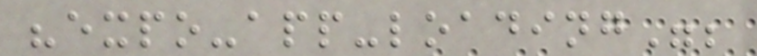"expo-app-loading";
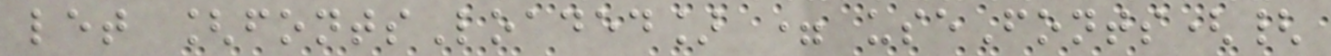let [fontsLoaded] = useFonts({
